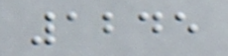1245
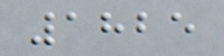1825
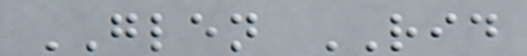GLEN RID
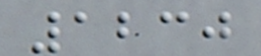1230
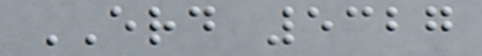ERD 5327
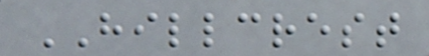HILLCREST
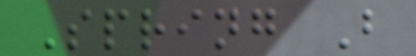Spring B
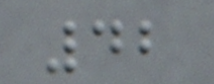42
